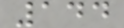144
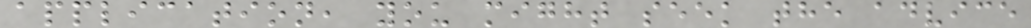application, you might seek the advice
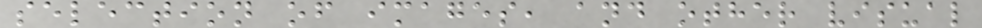selection of images, and other visual
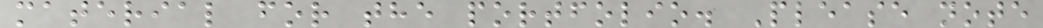material for the portfolio. Please note
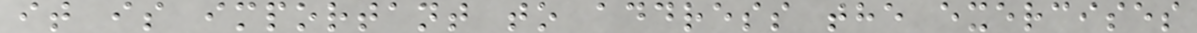it is important to address the exercises
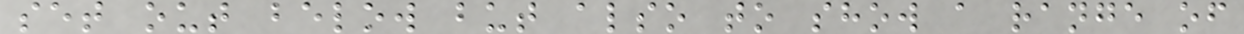set out below but also to show a range of
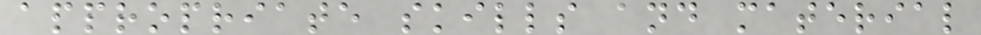appropriate skills and material
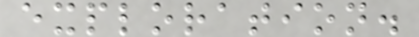exploration.
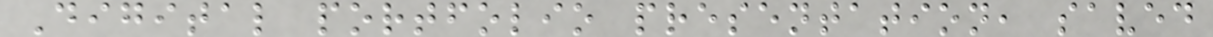Digital portfolio presentation, saved
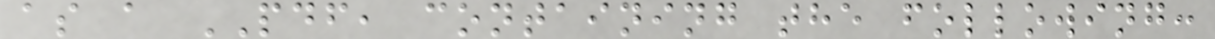as a PDF, containing the following:
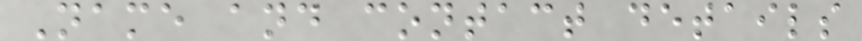Name and contact details
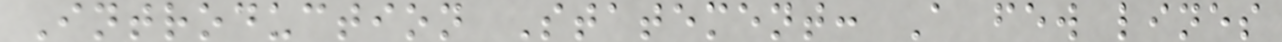Introduction Statement: A few lines
